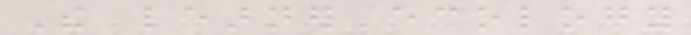The learner ecology
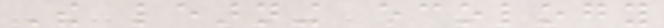The learning ecology
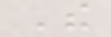The
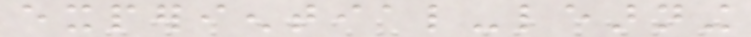experiential-learning
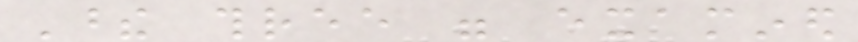These three were examined
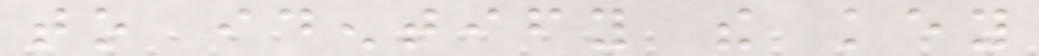to identify the key
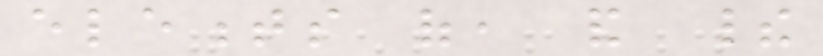elements of, and their
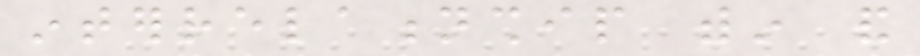interrelationship within and
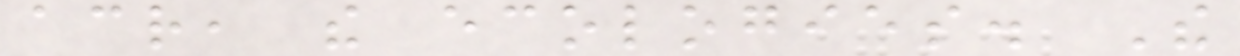across, the ecologies. The
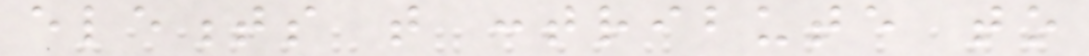elements that contribute to
